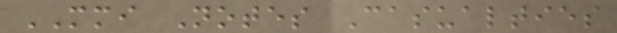MMI Notes Casualties
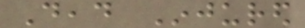Dead Injured
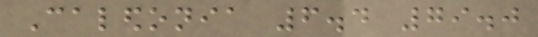Caledonia 6.4 79.0
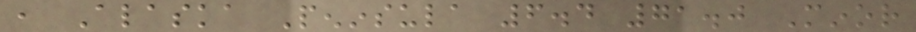, Alaska Peninsula 6.4 71.0 Minor
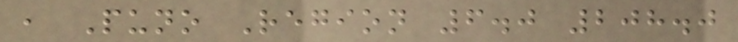, Puno Region 6.0 208.0
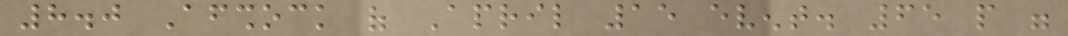8.0 Aftershock of April 15 event. 65 people were
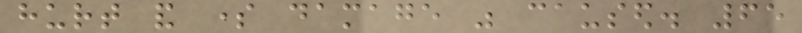hurt and some damage was caused. 65
